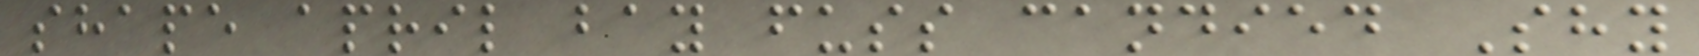shape april bay fuss candied Shy
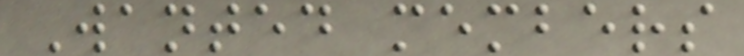Wanted members
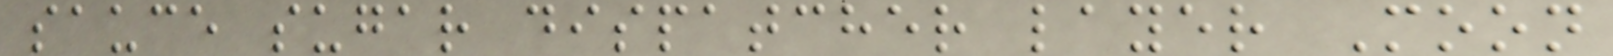sauce sugar dispatcher layer Moon
